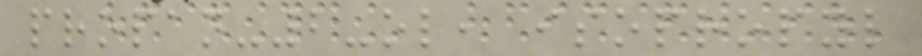propan-2-ol, isopropyl
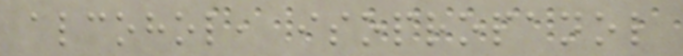alcohol, isopropanol
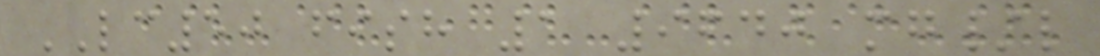LC50 fish 1 9640 mg/l
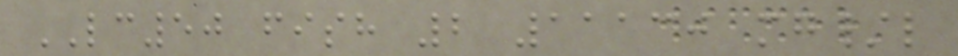LC50 fish 2 11130 mg/l
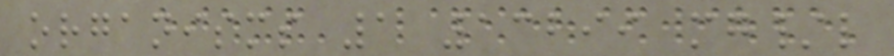organisms 1 13299 mg/l
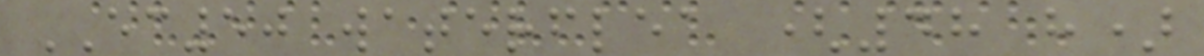EC50 waterflea (48 h)
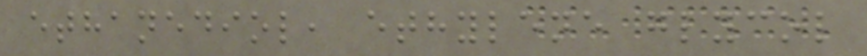ethanediol, ethylene glycol
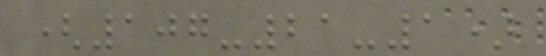(107-21-1)
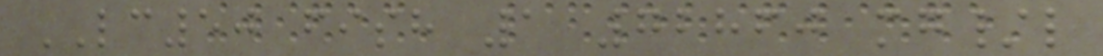LC50 fish 1 72860 mg/l
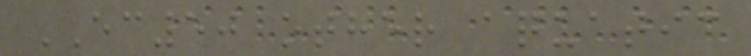EC50 other aquatic
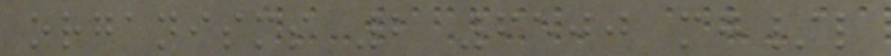organisms 2 6500 mg/l
